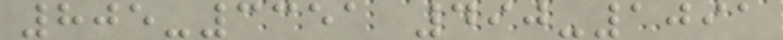805-3351 490-1091
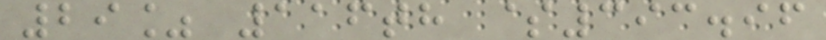29% 116th $393.96
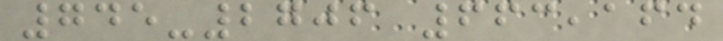745-2706 663,164
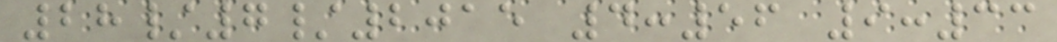28/7/2015 4:56 9:33
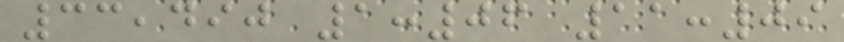33,490 1:06 11:09
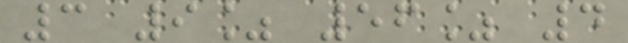3 9% 56% 4
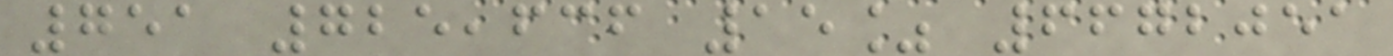751 725,636 15% 6672051
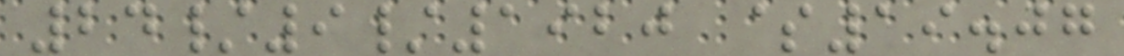24/9/1920 $19.07
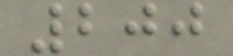200
